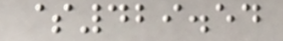$429.54
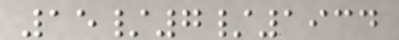15/7/1934
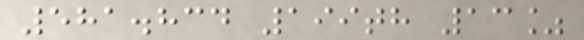581.834 199th 13%
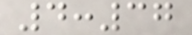4:37
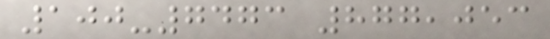100-7473 877,053
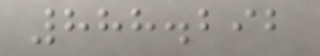888.292
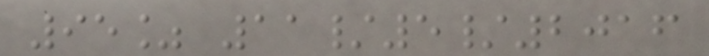95% 11/5/2016
